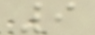9
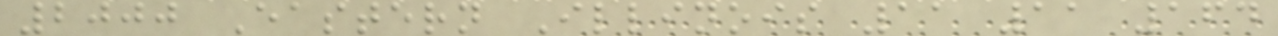2000 Eastern Illinois 11 11 164
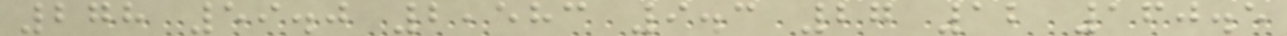278 59.0 2,583 9.3 27 12 160.5
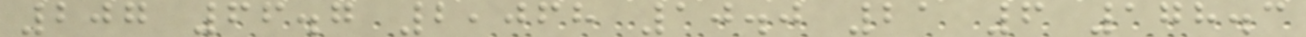207 66.7 2,068 10.0 21 6 178.3
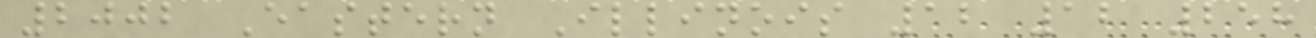2002 Eastern Illinois 12 12 258
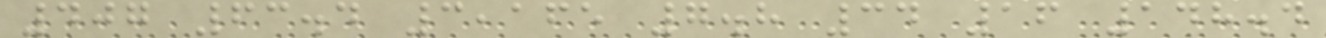407 63.4 3,165 7.8 34 16 148.4
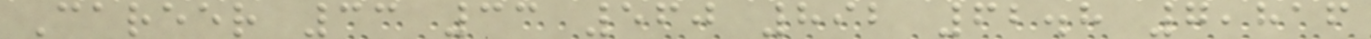Career 33 33 560 892 62.8 7,816
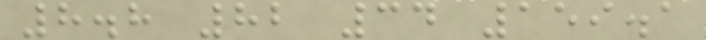8.8 82 34 159.1
